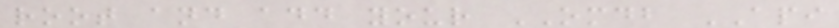root and add your OMDB API
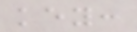key:
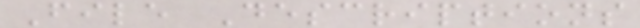File Descriptions
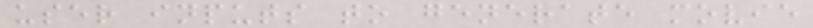user inputs to generate movie
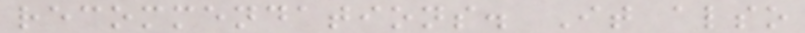recommendations. It also
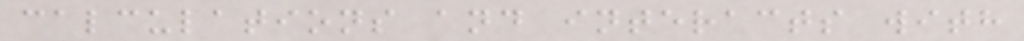calculations and interacts with
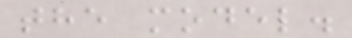the model.
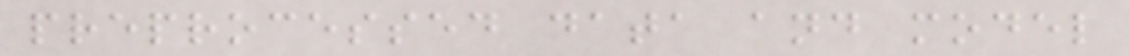preprocessed data and model
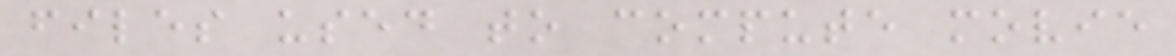files used to compute movie
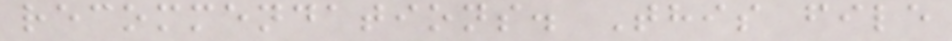recommendations. This file
